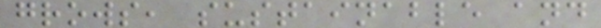grows, sustainable and
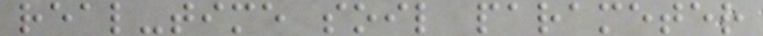real-time soil parameter
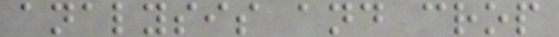analysis and crop
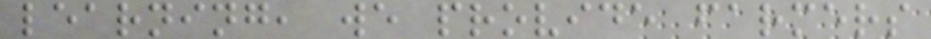learning, we provide farmers
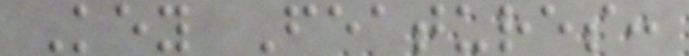Key Features:
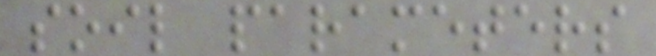soil parameters
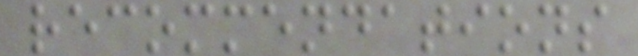recommendations
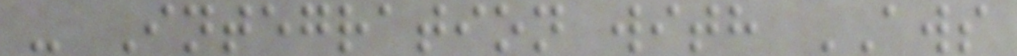- Integration with AWS
